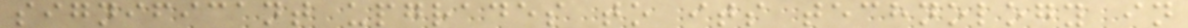significant upgrades to its technology in
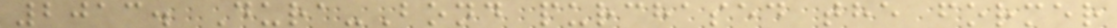2013. Dura-Bond purchased the former
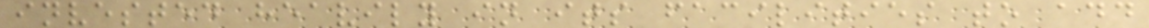invested heavily in its facilities to add
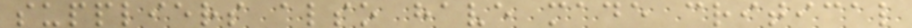suppliers also have made critical
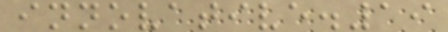innovative.19
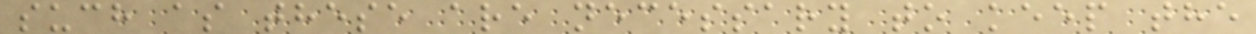such as these are necessary to keep the
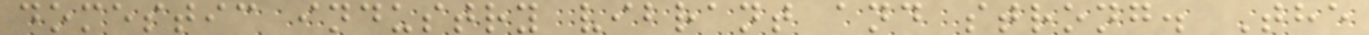domestic industry vibrant and strong. The
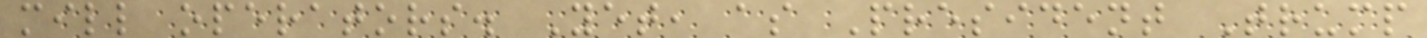mill operators. Yet, as President Trump
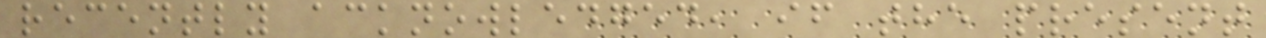recently acknowledged, if the present
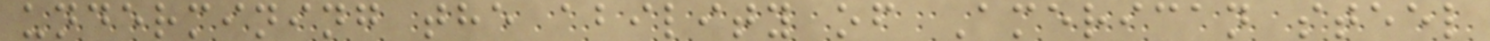undermining the ability of American steel
